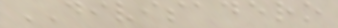DIVISADERO
